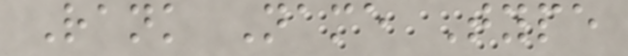Rank Name Type
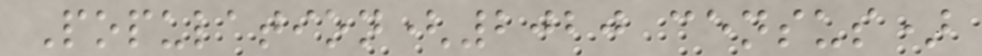Population(2020 census)
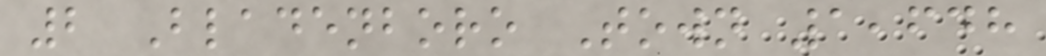2 Bladenboro Town 1,648
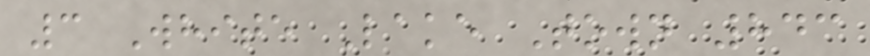3 White Lake Town 843
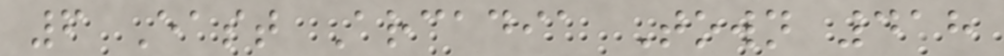6 East Arcadia Town 418
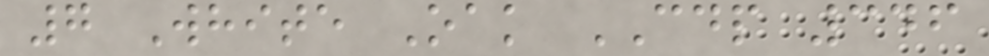7 White Oak CDP 346
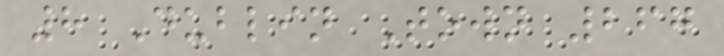8 Dublin Town 267
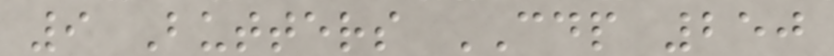9 Butters CDP 250
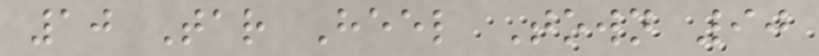10 Tar Heel Town 90
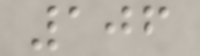106
